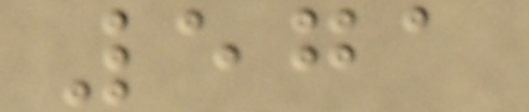571
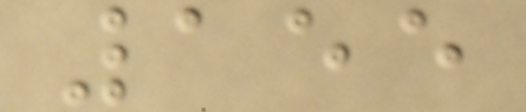155
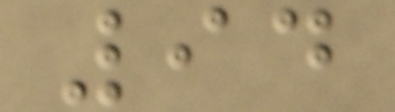94
